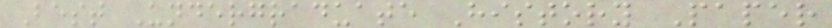Best Undergraduate History Paper
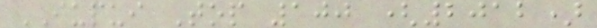IUPUI Top 100 (2012)
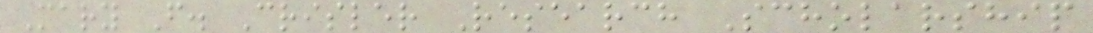Mary F. Crisler Research Scholarship
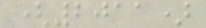(2011)
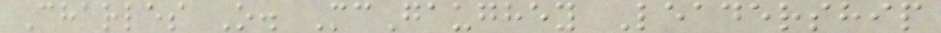Charles O. McGaughey Leadership
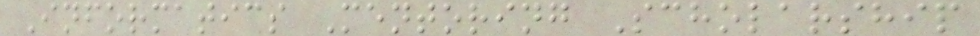Informatics Mentoring Scholarship
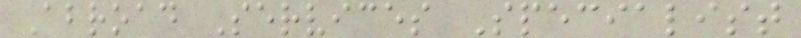Abroad Services Specialist
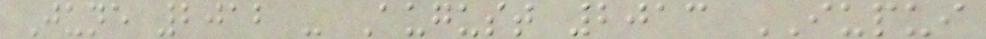June 2012 - August 2013 IUPUI
